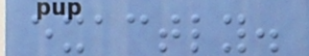exactly.
